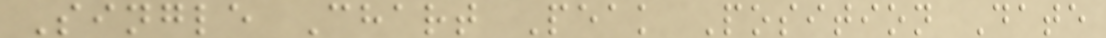Single Chart Peak Position Date
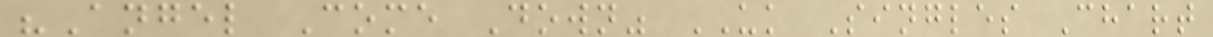"Angel Come Down" UK Singles Chart
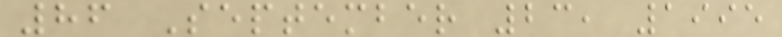86 September 23, 1995
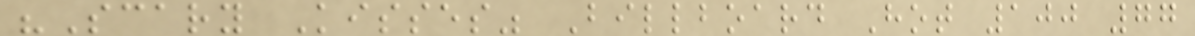"Scary Kisses" Billboard Hot 100 77
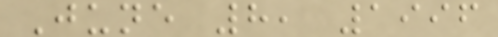June 8, 1996
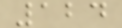124
